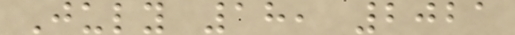July 18, 2021
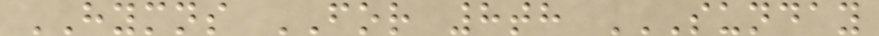HYMNS FOR 8th SUNDAY
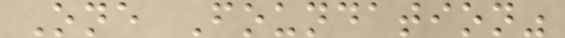One Foundation"
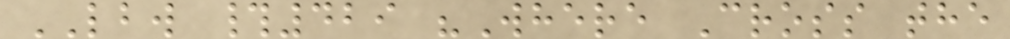LBW #429 "Where Cross the
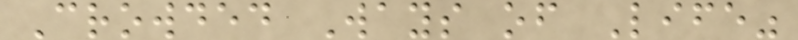Crowded Ways of Life"
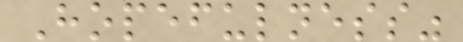Hopefulness"
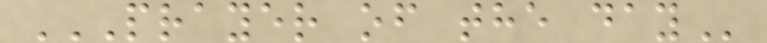PRAYER OF THE DAY
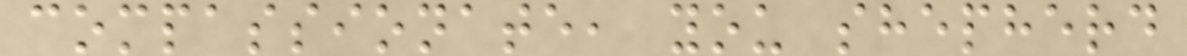compassionate, you shepherd
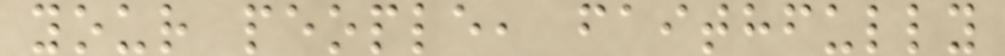your people, faithfully
